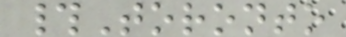#Toronto
